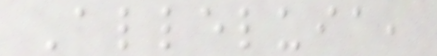Alleluia,
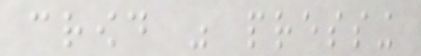crowd was pressing
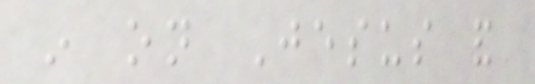in on Jesus and
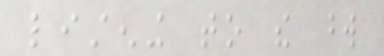listening to the word
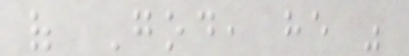of God, he was
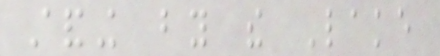standing by the Lake
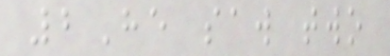2He saw two
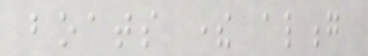boats there along
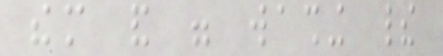them and were washing their
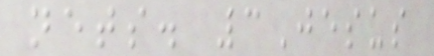nets. 3Jesus
